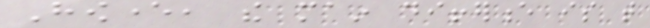However, the main difference is that
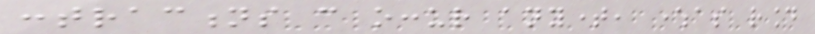contractions can occur anytime, whereas round
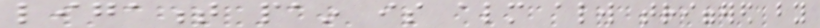ligament pain is almost always triggered by
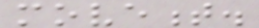movement.
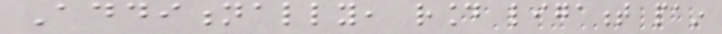Additionally, round ligament pain
